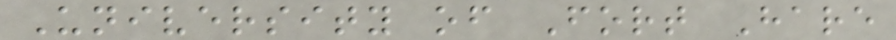University of Fort Hare
